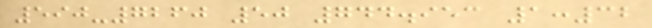590-7260 50 744.953 1:32
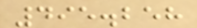495.258
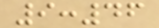9:46
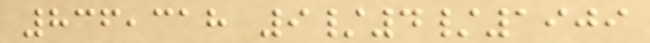836,318 9/4/1909
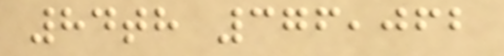84th 376,062
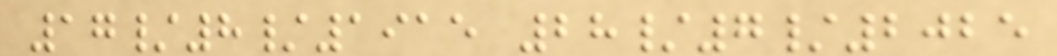17/8/1915 28/7/2025
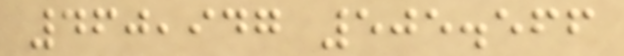460,947 505.566
